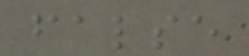false
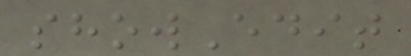showEdit
